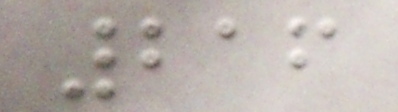216
